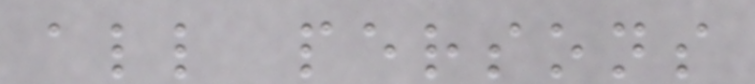all persons
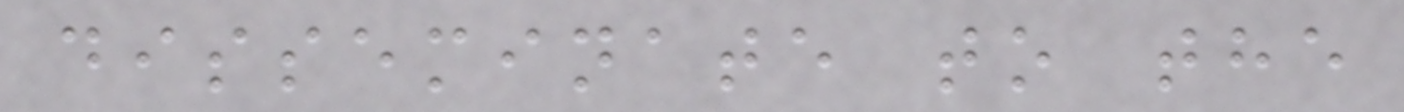disseminate to the
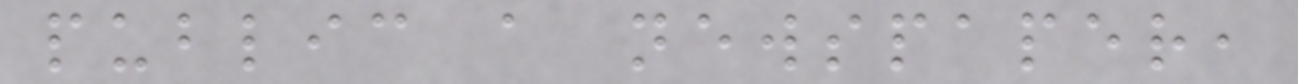public a newspaper,
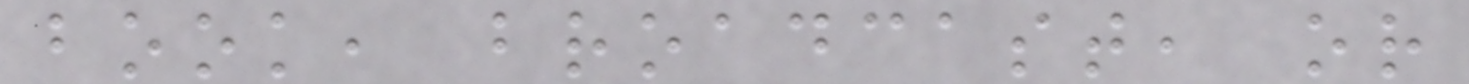book, broadcast, or
